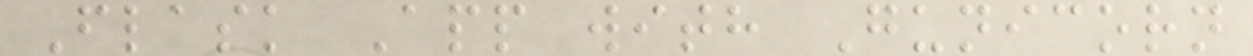Flask App with Gunicorn
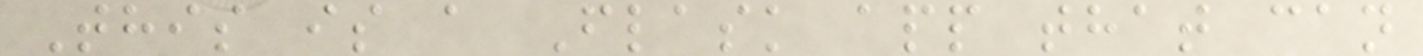This is a Flask app that can
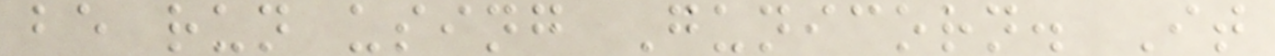be run using Gunicorn. It
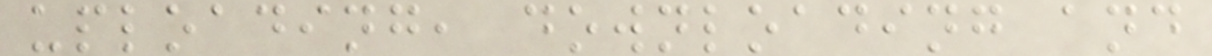uploading, downloading and
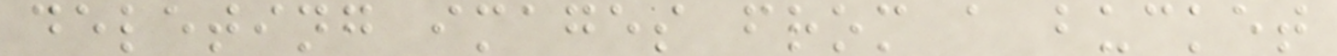deleting images from a bucket
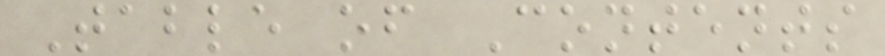Table of Contents
